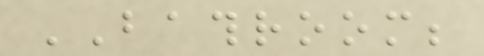BATHROOM;
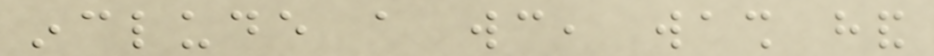include a wc, wash hand
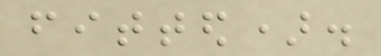fitted).
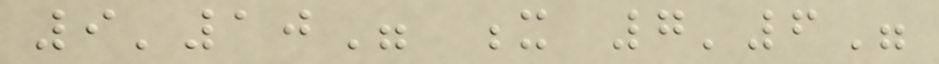9'10" x 7'6"
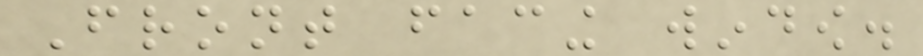Front facing window.
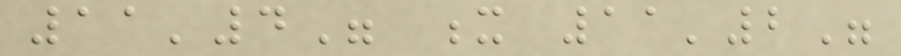11'4" x 11'2"
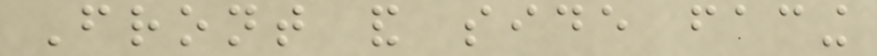Front and side facing
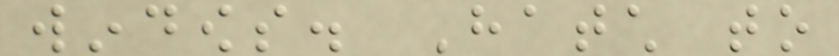windows. Hatch to
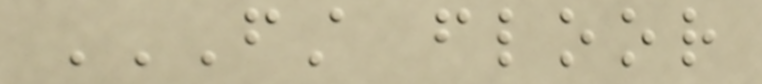FIRST FLOOR
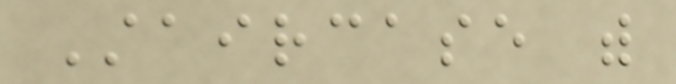Staircase with
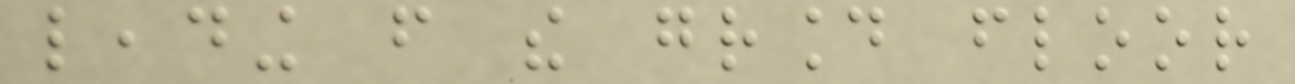leading from the ground floor
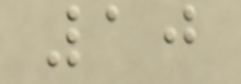10
